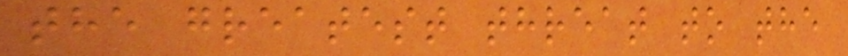the greatest threat to the
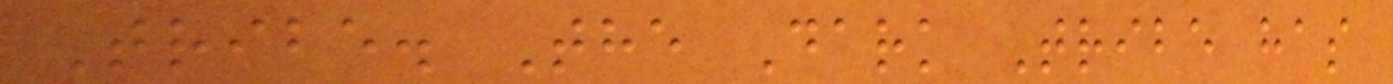Tribe. The Dark Tribe has
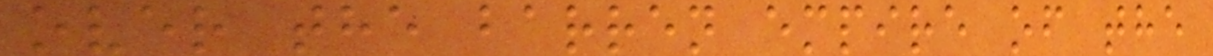over the barren empire of the
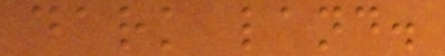dark land.
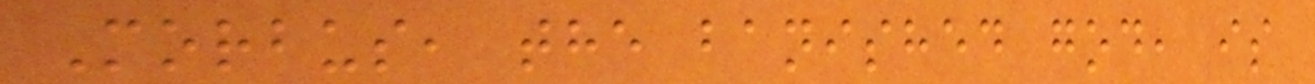Morbus, the banished god, is
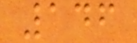146
